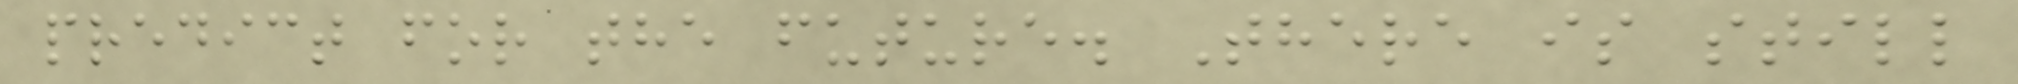predict for the future. There is still
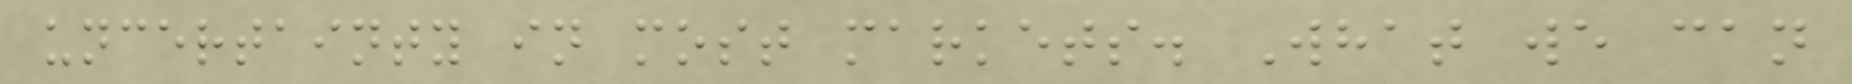uncertainty in most markets. What we can
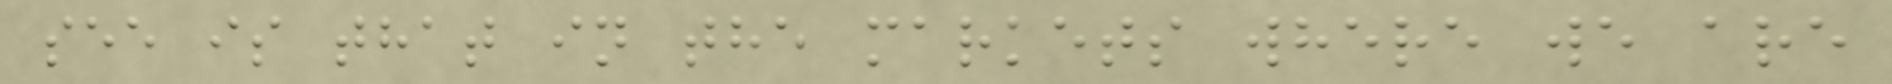see is that in the markets where we are
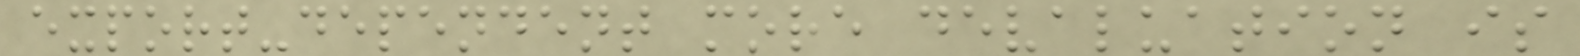export-dependent more devaluation is
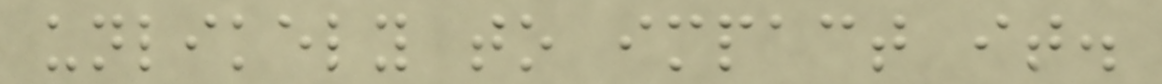unlikely to impact it.
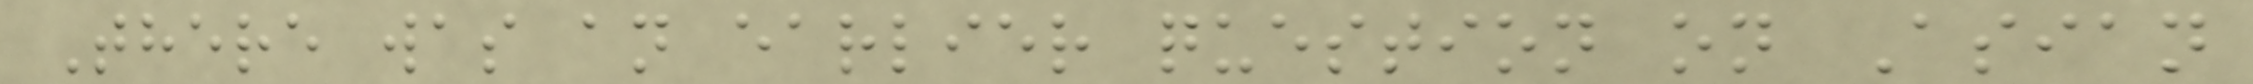There was an earlier question on Asian
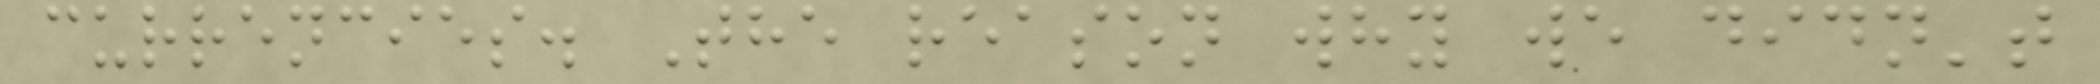currencies. The reason why we didn't
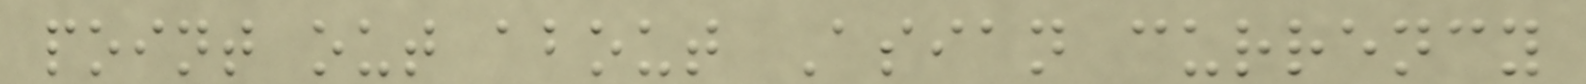point out about Asian currency
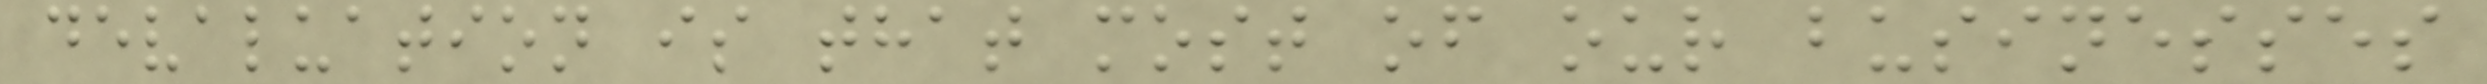devaluation is that most of our businesses
